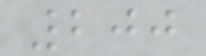200
